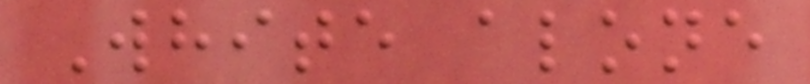White alone
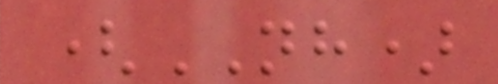(NH)
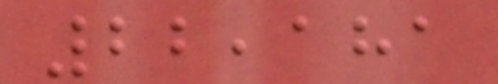22,181
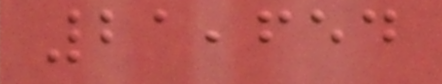21,654
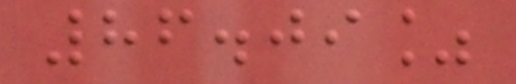86.09%
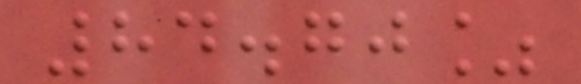84.70%
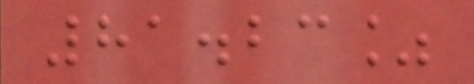81.23%
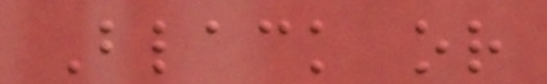Black or
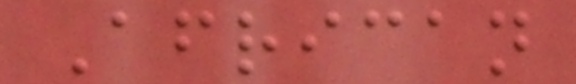African
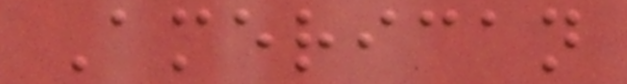American
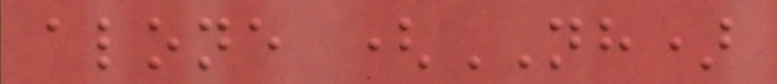alone (NH)
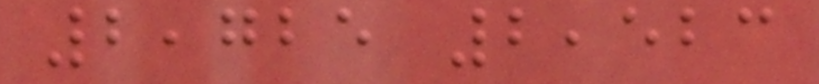2,725 2,523
